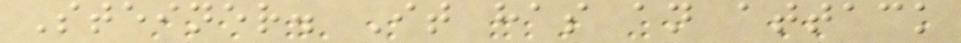Steiner. It has an attack
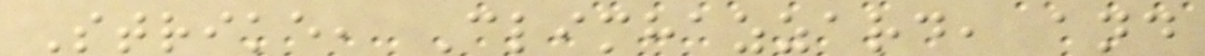Strike, Climhazzard, and
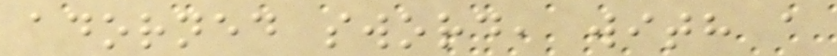adorned sword, with a
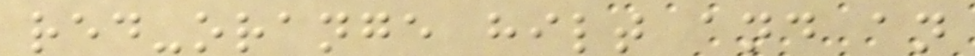red-orange hilt and an
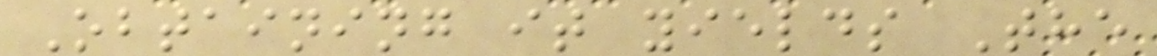Obtaining it yields The
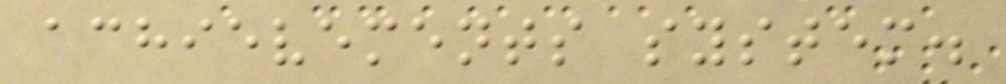achievements system.
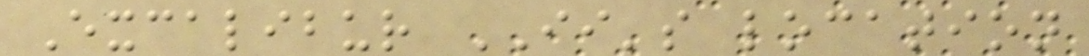Excalibur II's location
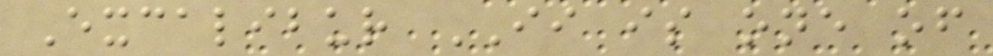Excalibur II is one of
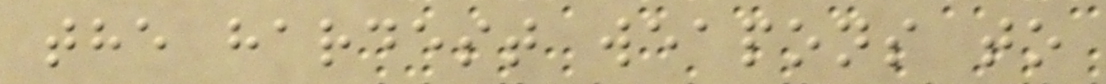the hardest weapons to
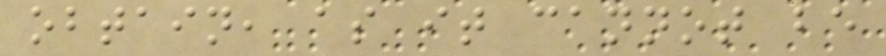obtain, as it cannot be
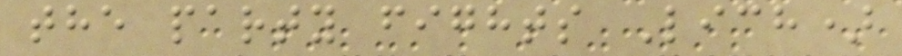the party fights Lich)
